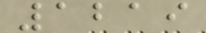1219
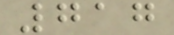717
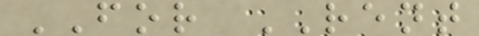FOR RENT
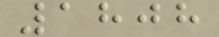1808
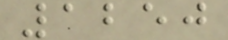1250
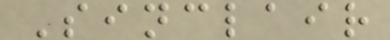Sinclair
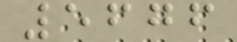5676
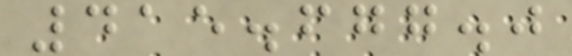415.677.0
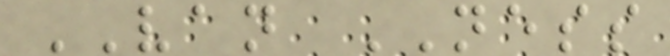VAN NESS
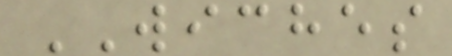WICHES
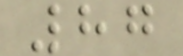87
